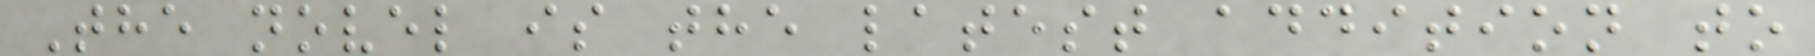The novel is the latest addition to
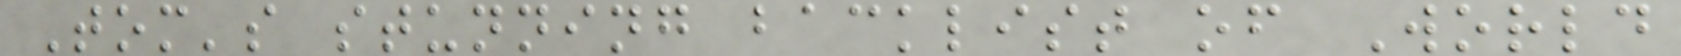Tom's stunning backlist of World
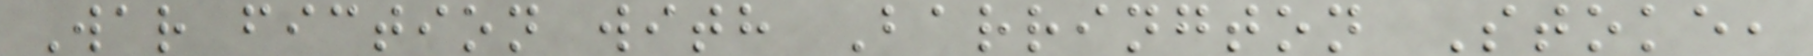War fiction with Barrington Stoke,
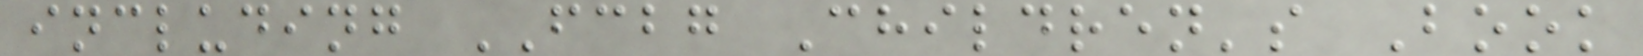including FCBG Children's Book
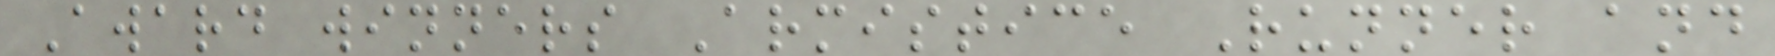Award winners Armistice Runner and
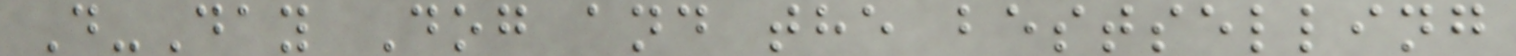D-Day Dog and the bestselling
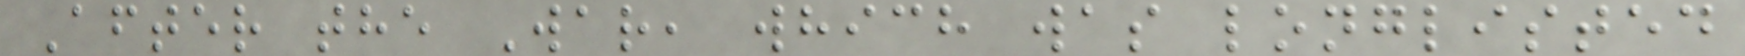After the War, which was longlisted
